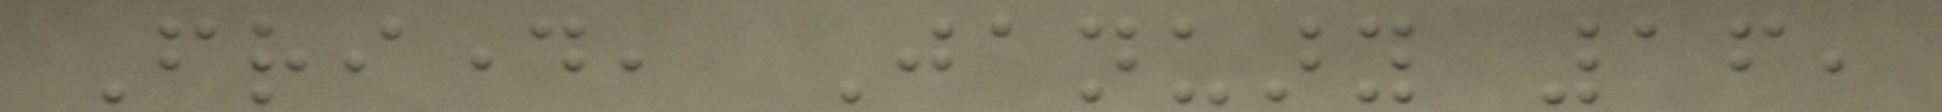Friday, January 16,
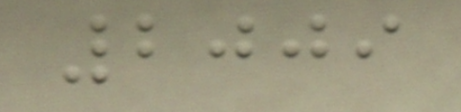2009
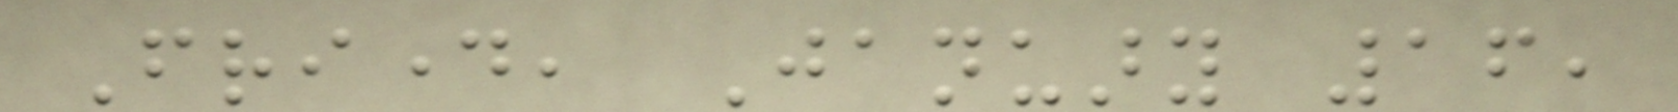Friday, January 16,
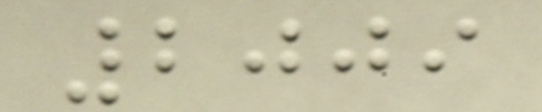2009
